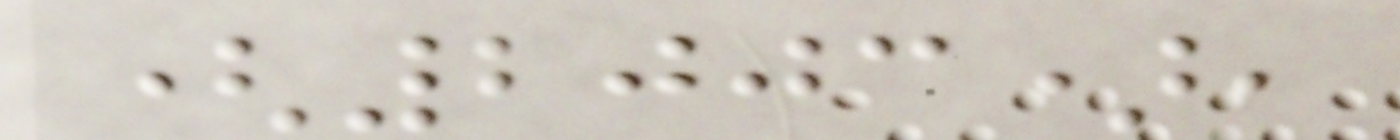(2003),
